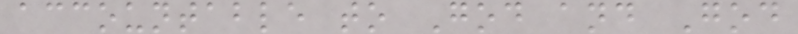accountable to God and God
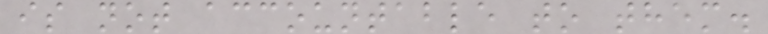is not accountable to them.
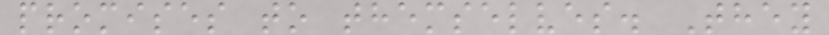promises to themselves. They
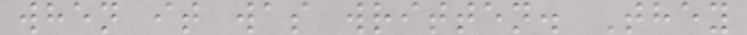when it was written. They
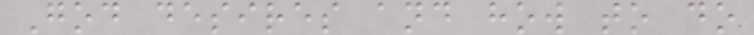God desires and how to do
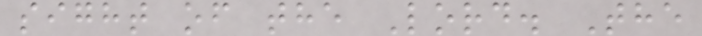sight of the Lord. The
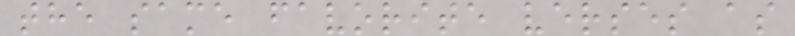the same favorite verses as
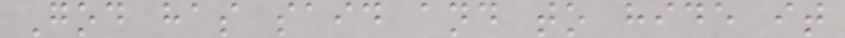God has said and to hide it
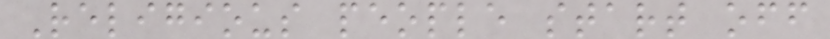Religious people start off
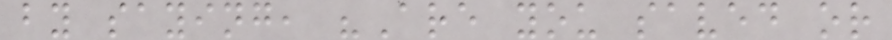by saying, "Are you saved or
